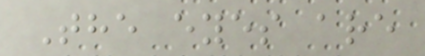The eyes are
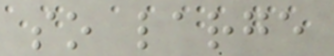so large
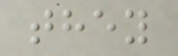they
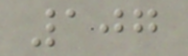107
